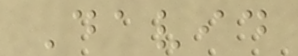David
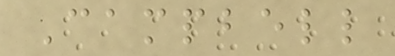Campbell
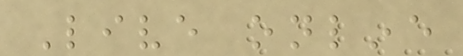Live online
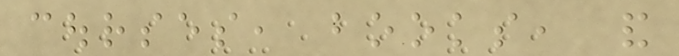courses, books, and
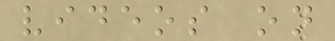videos on
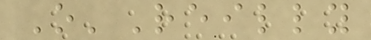O'Reilly
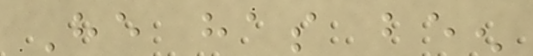He has been
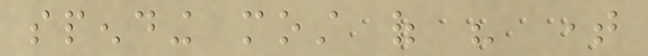spending most of his time
